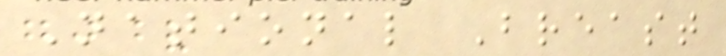National Breast
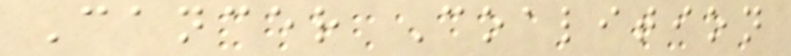Cancer Coalition
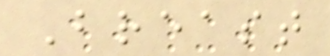Breast
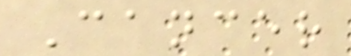Cancer
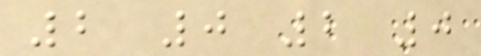2 0 2 0
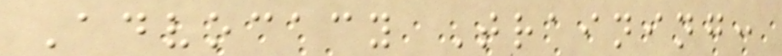Advocacy Training:
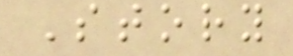Story
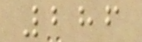286
